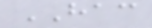HAC
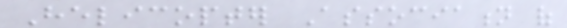Helicopter Association of
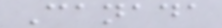Canada
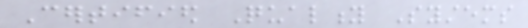Certified Quality Systems
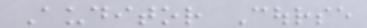Auditor Course
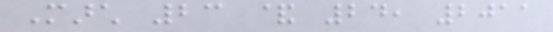March 23 & 24, 2011
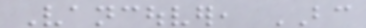Vancouver, BC
